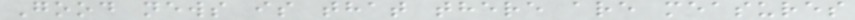Good news is that there are measures
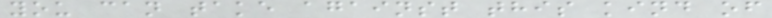you can take against this kind of
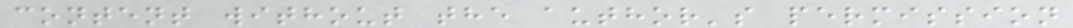content without the author's permission
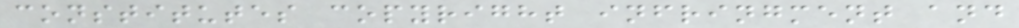constitutes copyright infringment and
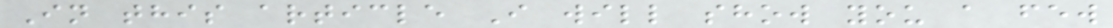In this article I will show you a few
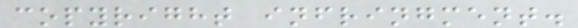copyright infringment.
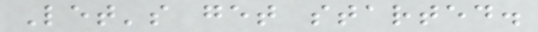Let's get started.
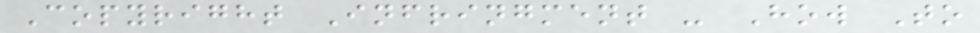Copyright Infringment - How To
